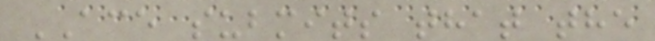ACE submits that the
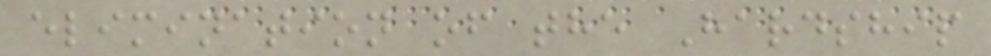elimination of the Hardship
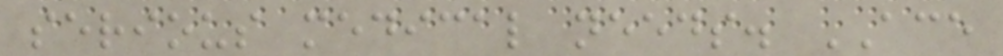serious medical needs. ACE
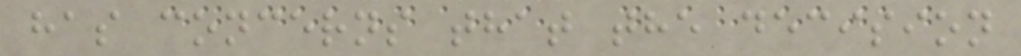has concerns that the decision
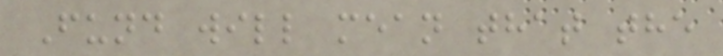Fund will mean that the
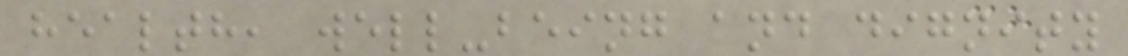health, well-being and dignity
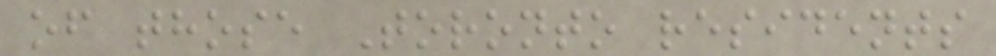of those Toronto residents
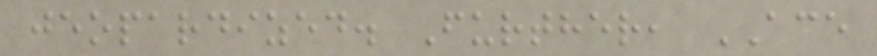jeopardized. Further, ACE
